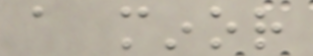a minor
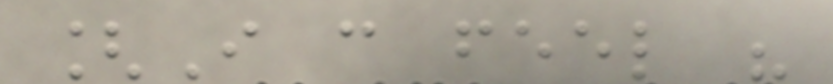[I can feel his
